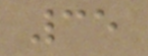35
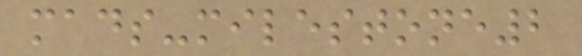mads-milestone2
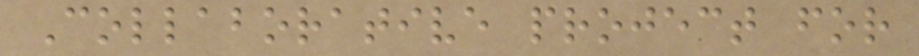Collaborative project for
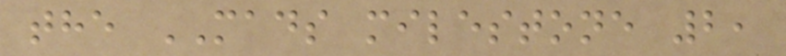the MADS milestone 2,
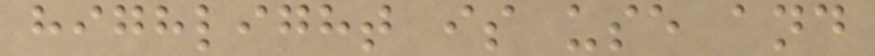highlight is use and
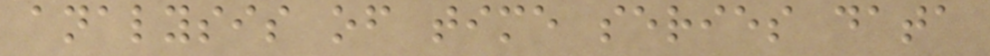analysis of time series data
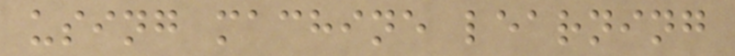using machine learning
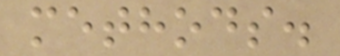methods.
